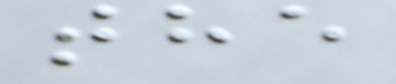the
